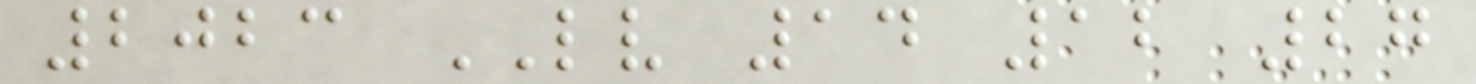2023 LV 14 12 27
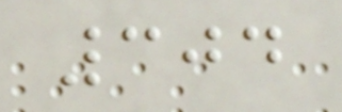304
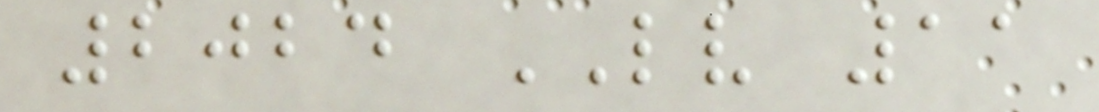2024 LV 11
